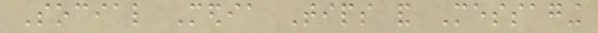Social Media Tips and Messaging
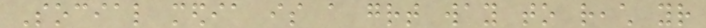Social media is a great way to reach your
